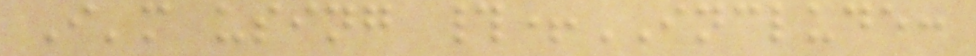I'm using #+INCLUDE:
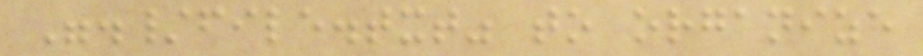"./file.txt" to organize
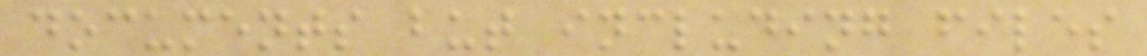documents but including files
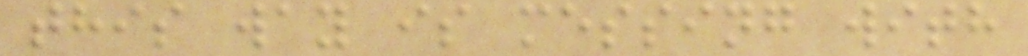this way is messing with
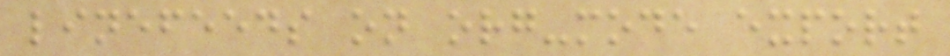linefeeds on org-mode export
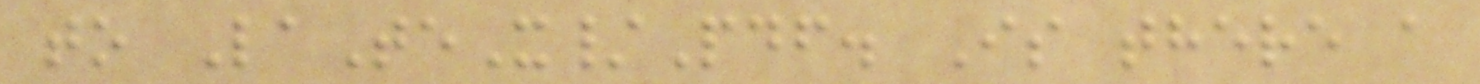to LaTeX/Pdf. Is there a
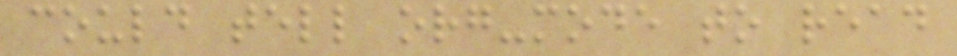could tell org-mode to read
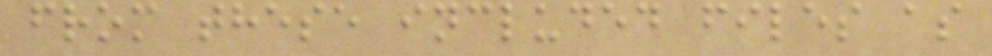from these included files as
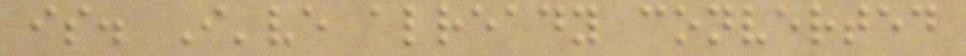is. I've already converted
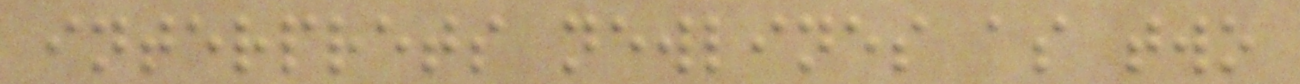interprets newlines as two
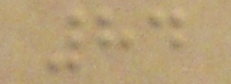84
